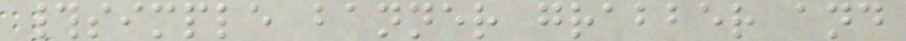#simple banner grabber and
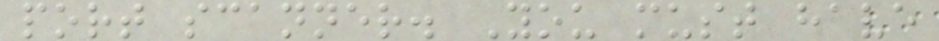port scanner. You must have
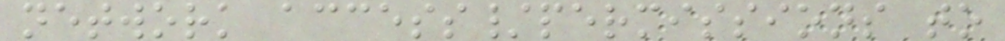network access/permissions to
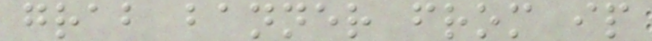grab banner from ip
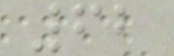62
